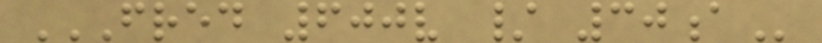FRED 600V / 30A
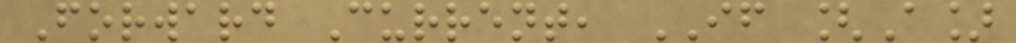Forward Current, IF [A]
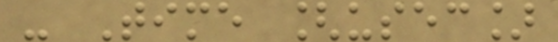- Time [usec]
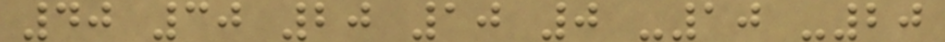40 30 20 10 0 -10 -20
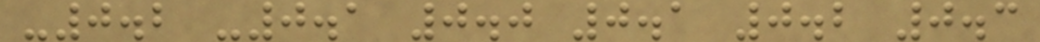-0.2 -0.1 0.0 0.1 0.2 0.3
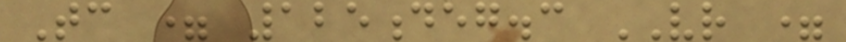Tc = 125deg.c VR =
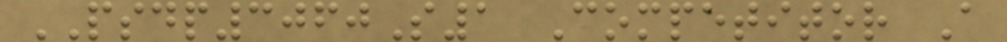PSDP3060S1 Competitor A
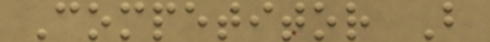Competitor B
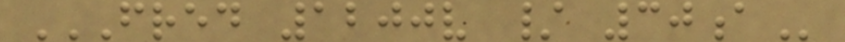FRED 1200V / 30A
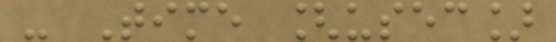- Time [usec]
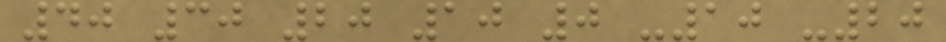40 30 20 10 0 -10 -20
